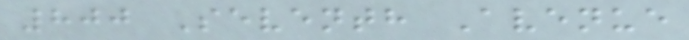800 Seventh Avenue
